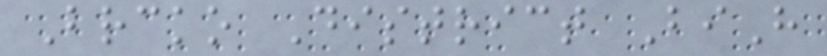Brcko District BiH
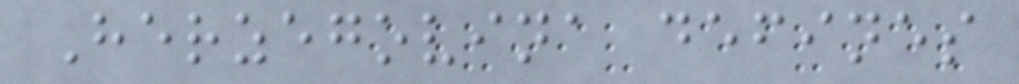Herzegovina defines
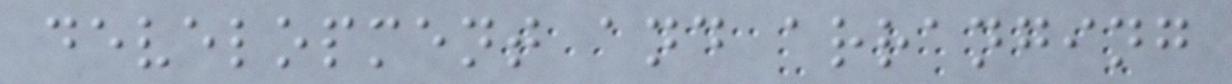development and arranging
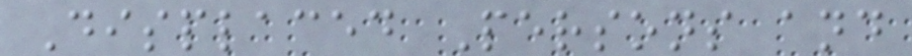Displaced Persons and
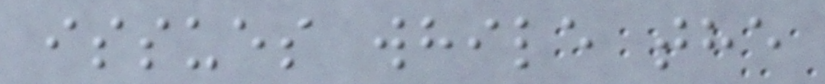issues while the
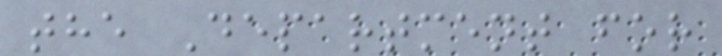the Department for
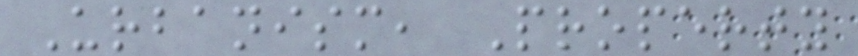Urbanism, Property
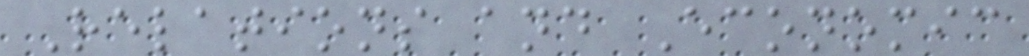Relations and Economic
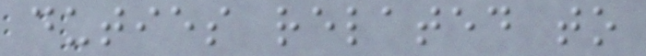duties related to
